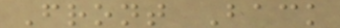Front Back
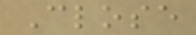Close
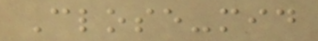Close-mid
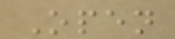Open
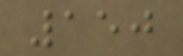150
